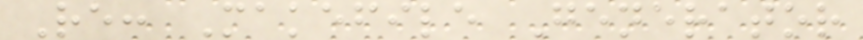Re: Makefile Generator
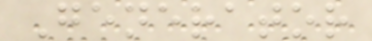Generator
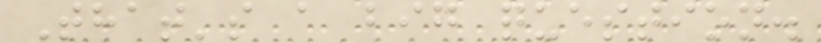That's a big question.
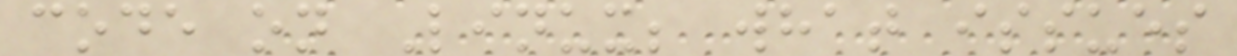code on Linux; what issues
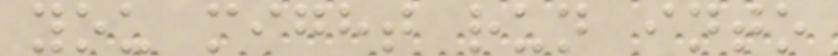you might run into
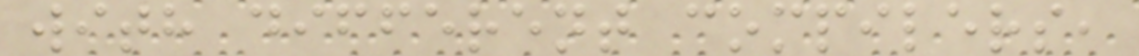with different compilers,
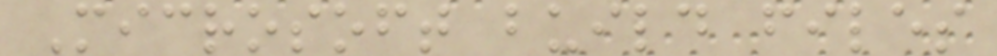Microsoft build files
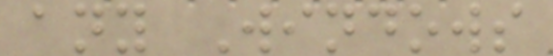any Windows
